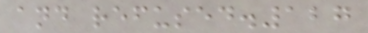and refused.127
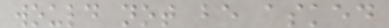would not be asked
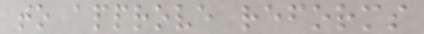to approve reforms
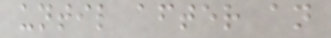until after an
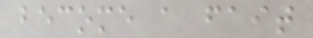become a fait
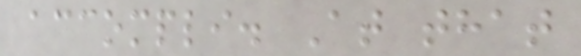accompli. At that
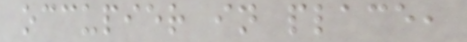occupier in place,
